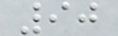90
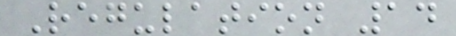Regulation 14
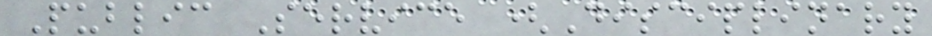Public Service (Disciplinary
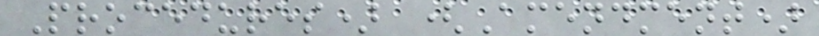Procedures) (Amendment)
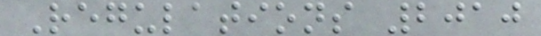Regulations 2010
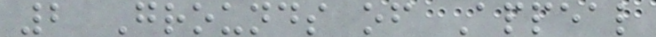2 Grounds of Appeal
